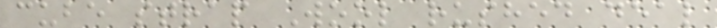cube strap Wool rushed deal
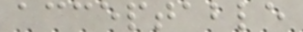acceptable
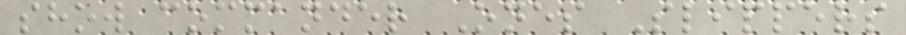show commander Ones Slippers
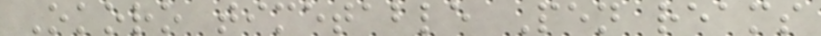Okoro timetable Pen reams
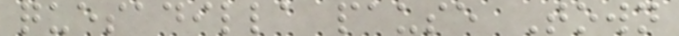quesadilla pause Town
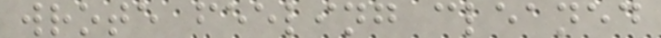wrote feeling cleaned
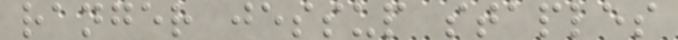ranger jessup staples
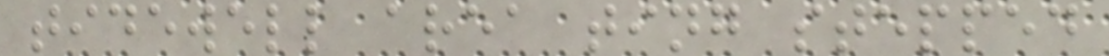tidewell area ting stepped
